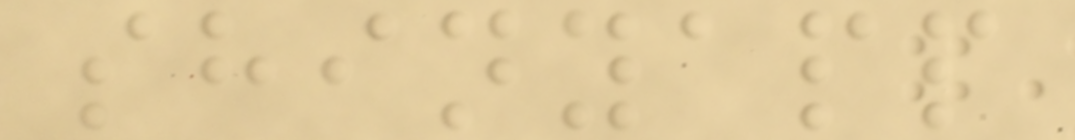shinyapp
